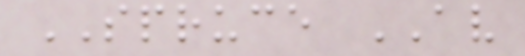SPRUCE AV
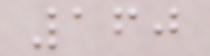160
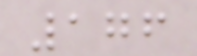176
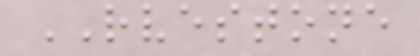RVESTONE
